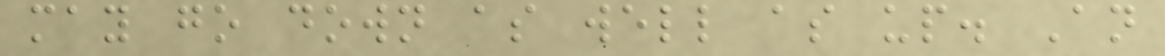may go down as well as up. An
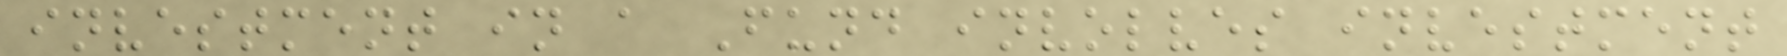investment in a Fund involves investment
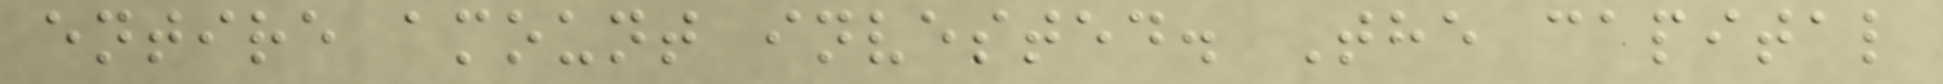entire amount invested. The capital
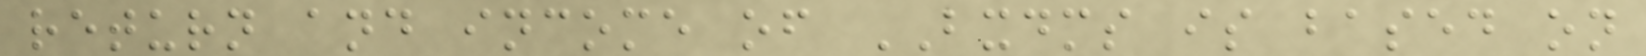return and income of BXDMS is based on
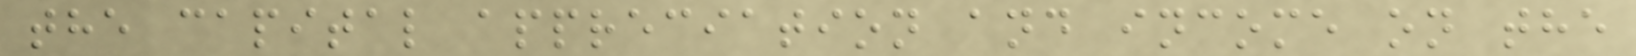the capital appreciation and income on the
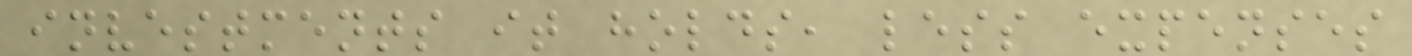investments it holds, less expenses
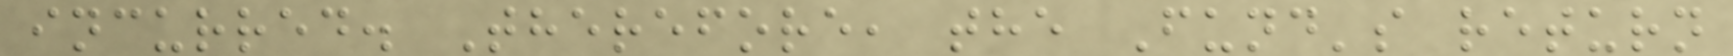incurred. Therefore, the Fund's return
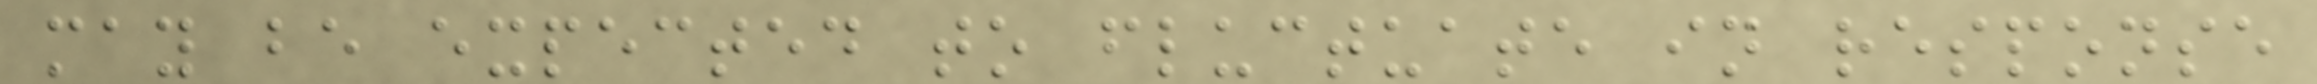may be expected to fluctuate in response
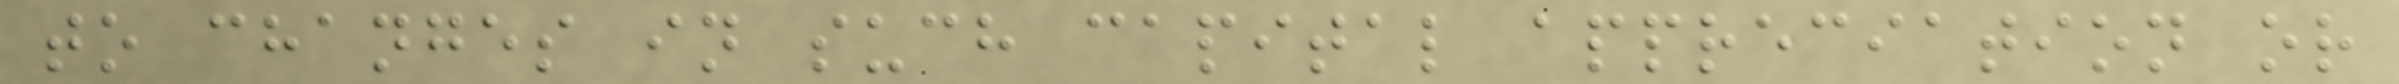to changes in such capital appreciation or
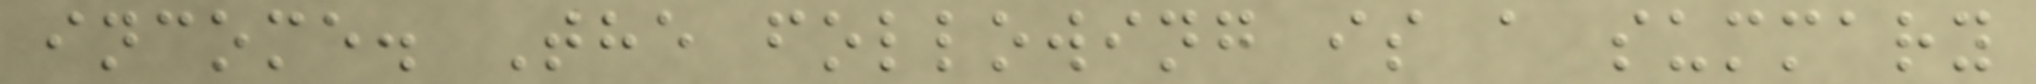income. The following is a summary
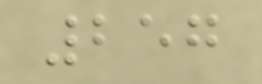257
